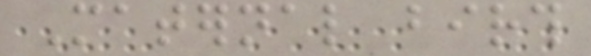Maternal birth
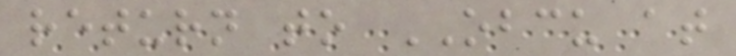return to OBCU at
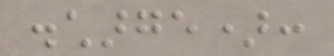discharge):
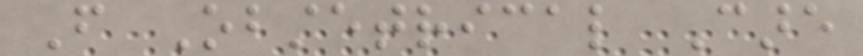From Obstetrical Care
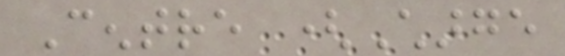Centre (Charge
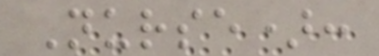Nurse):
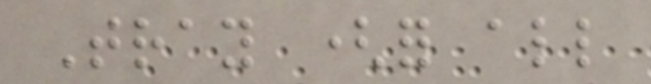Tray (for all
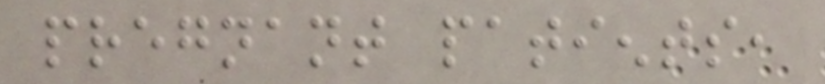pregnant patients,
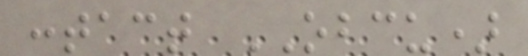contact OBCU)
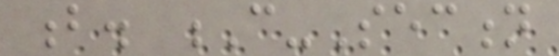b. C-Section
